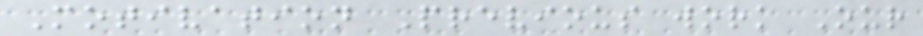Motivation Previous work Our
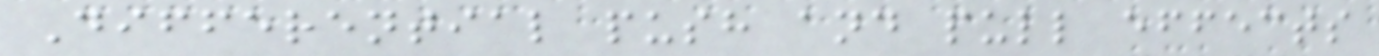Differential push and pull effects
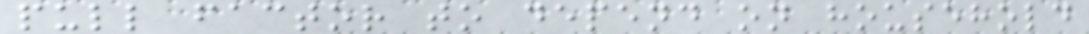pull factor to depend on household
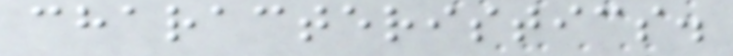characteristics.
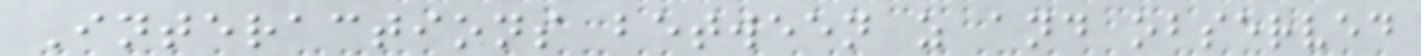Interactions between z and observed
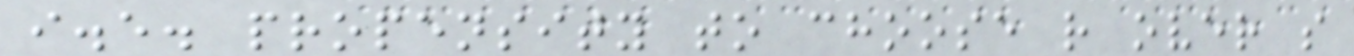i.e. propensity to choose r over s
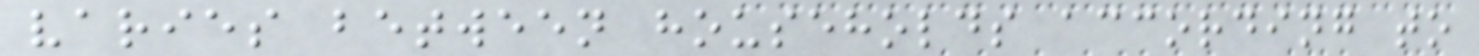varies between households according to
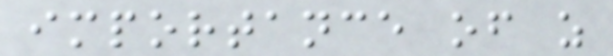importance of z
